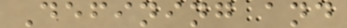Defining and
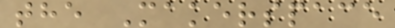the Makerspace
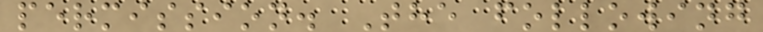permission. The following
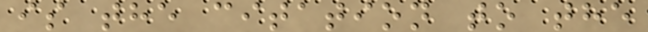is the citation to the
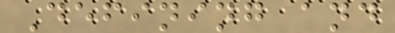Defining and
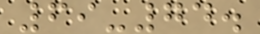69-74.
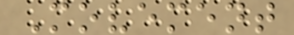Movement
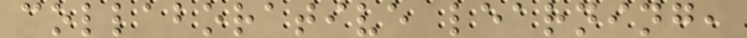collaborative learning,
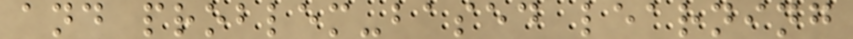and problem-based learning
